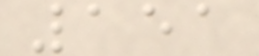151
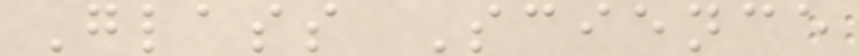Glass Science
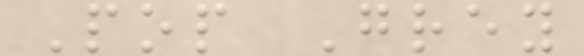Pop Grey
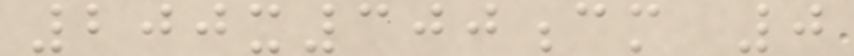200x300cm 0
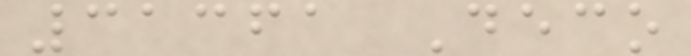31361 Deco
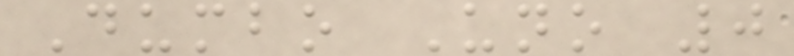Dumbo Uno 0
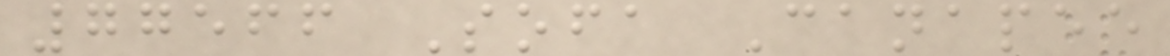77566 Sofa Canapee
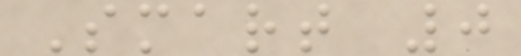Smart 0
